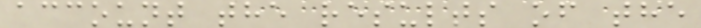account the results of the
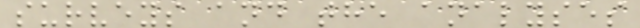surveys and the analyses
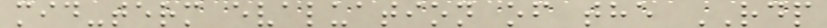mid-term evaluation of the RDP
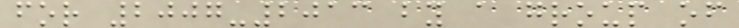for 2007-2013 by a group of
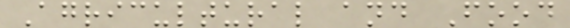Agricultural and Food
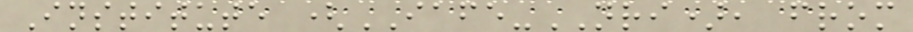Institute (IAFE-NRI), from
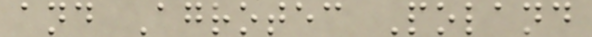and Agrotec Poland
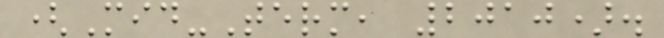(Mid-Term, 2010).
